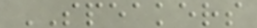SPEAKERS
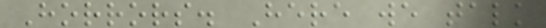Horrors. Here we talk
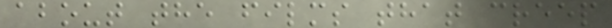about the films that creep
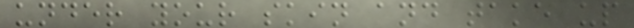under your skin and take up
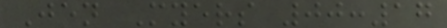Jen Myers 00:17
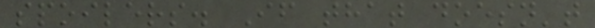spoilers. If that doesn't
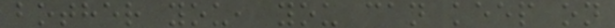bother you, you can keep on
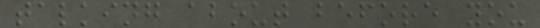talking about before you
